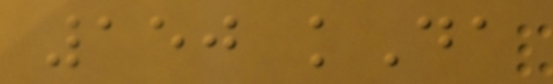150 kDa
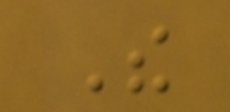The
